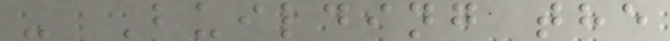- Building the
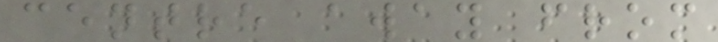centre away from
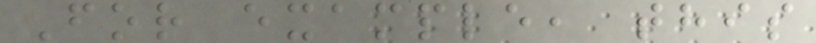For example, this
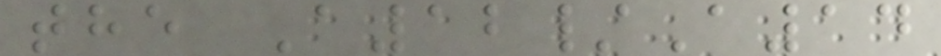the A12/A14
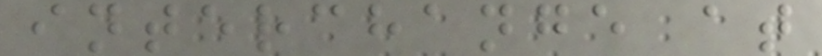interchange at
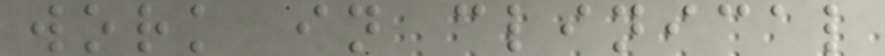work in clinical
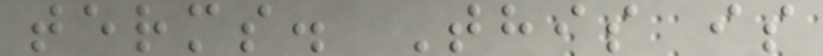terms. This is
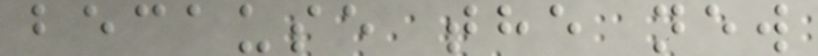because the new
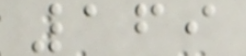169
